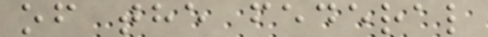of the federal
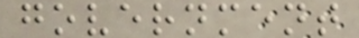government
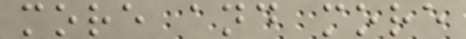more and more
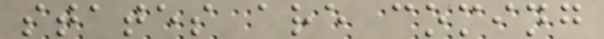states are coming
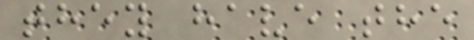they have the
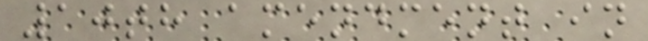10th amendment in
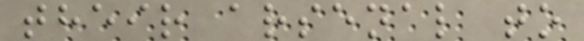their arsenal to
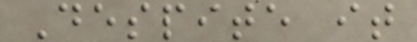Despite it
